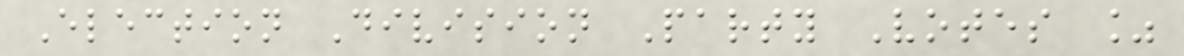Election Division Party Votes %
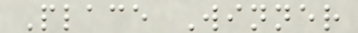Place Winner
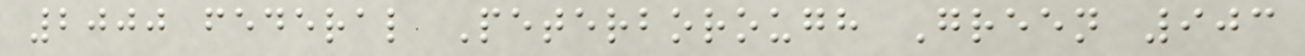2000 federal Peterborough Green 903
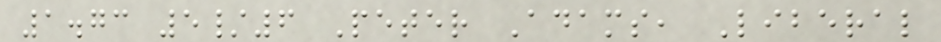1.73 5/6 Peter Adams, Liberal
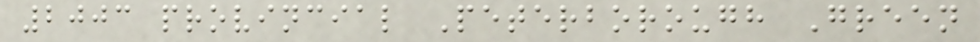2003 provincial Peterborough Green
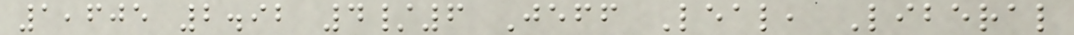1,605 2.92 4/6 Jeff Leal, Liberal
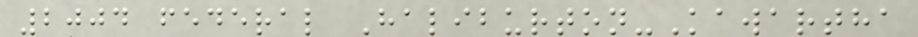2004 federal Haliburton-Kawartha
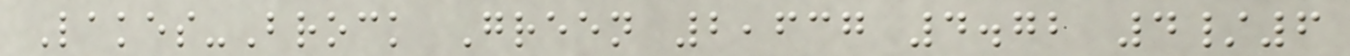Lakes-Brock Green 2,637 4.72 4/6
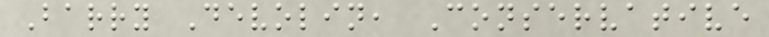Barry Devolin, Conservative
